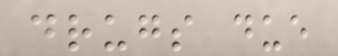drugs due
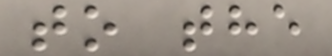to the
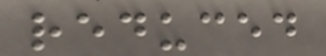reduced
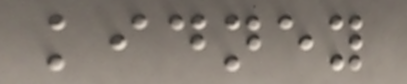kidney
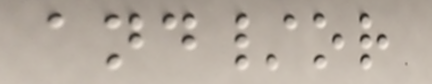and/or
